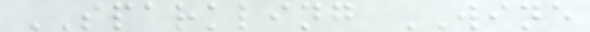SPARKLING WINE
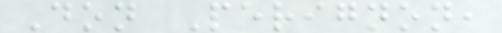Don Perignon,
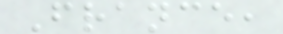France,
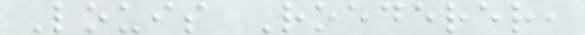Louis Roederer,
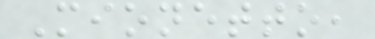Mionetto,
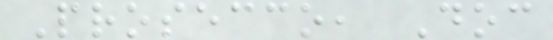Prosecco, Doc
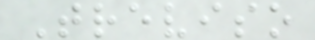Treviso
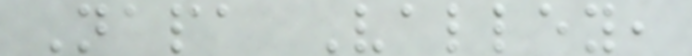Napa Valley,
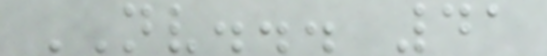NV... 41
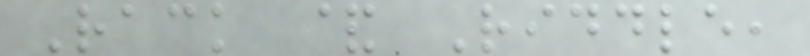Rack & Riddle,
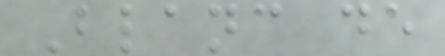Blanc de
